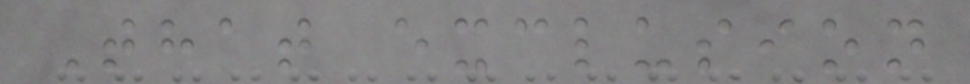That exclusion
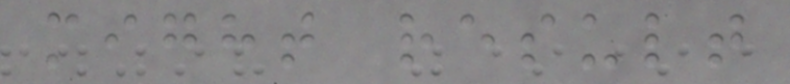might result
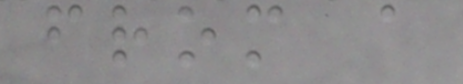from a
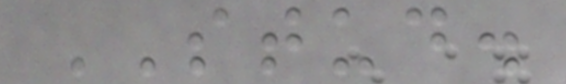STUD.
